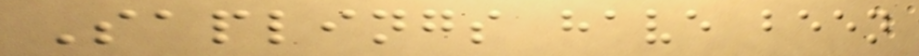Saplings have been
